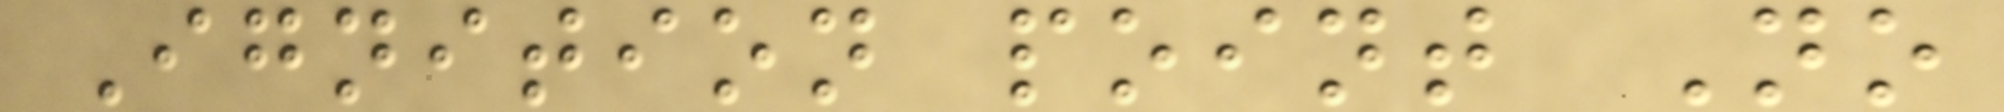Ignition point No
